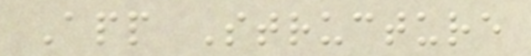App Structure
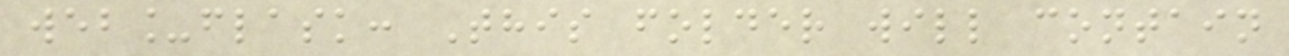web_flask: This folder will contain
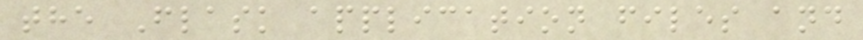the Flask application files and
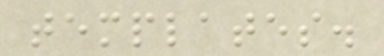templates.
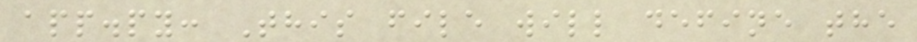app.py: This file will define the
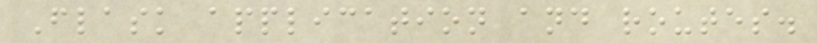Flask application and routes.
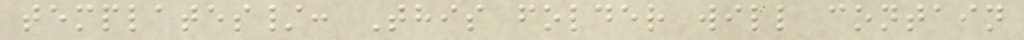templates/: This folder will contain
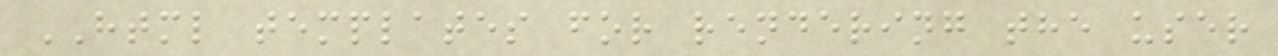HTML templates for rendering the user
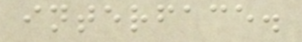interface.
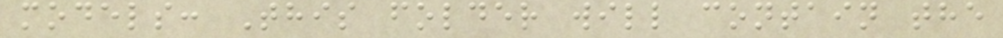models: This folder will contain the
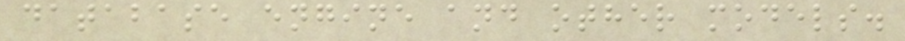database engine and other models.
